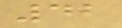42
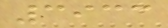3933
